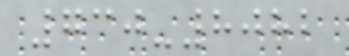730-8082
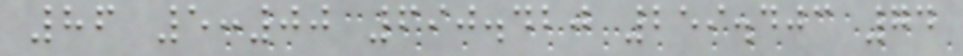86 5:00 690.420 259.403 74
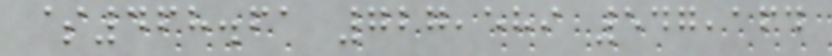$468.61 727,589 547,164
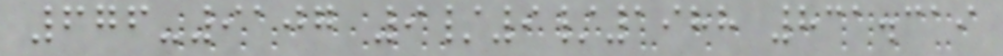676-9107 9/9/1988 831.319
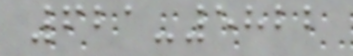621-5822
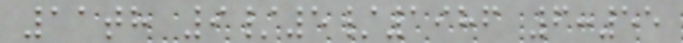11th 9/5/1986 6:55
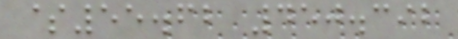$55.62 450.392
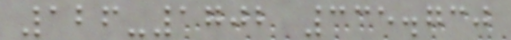126-1702 335.730
